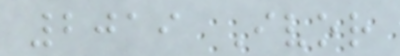2019 Ivor
